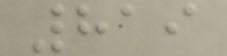819
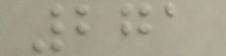271
